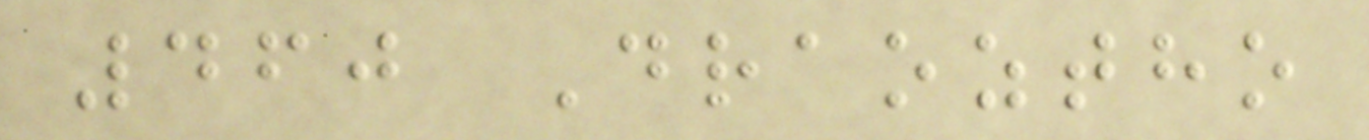460 Draoztho
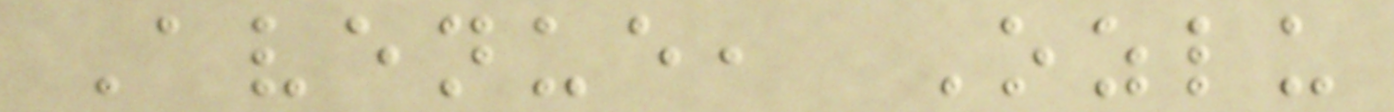Avenue, Ozlu
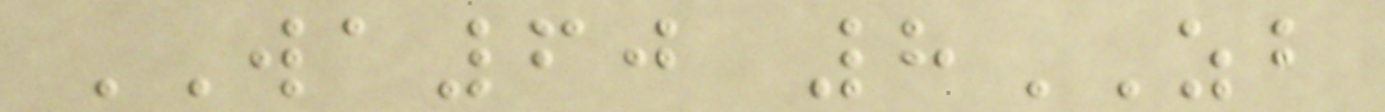WA60 8ZB
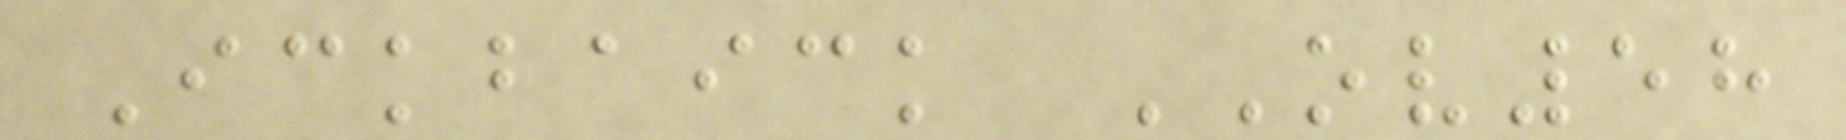Ickbaick OV58
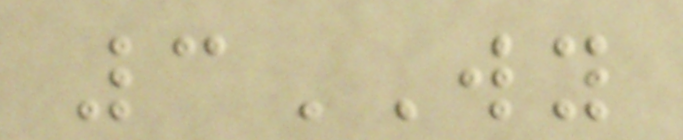3WY
